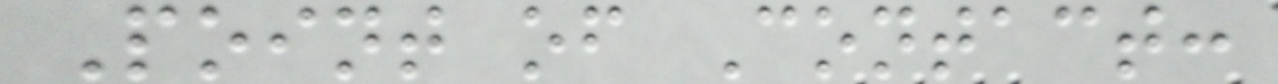Point of Contact:
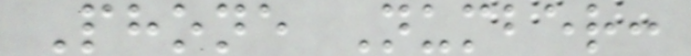Phone Number:
